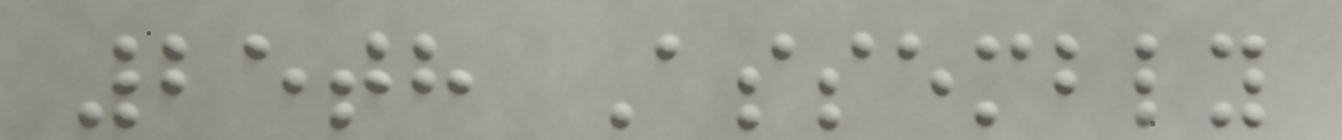25th Assembly
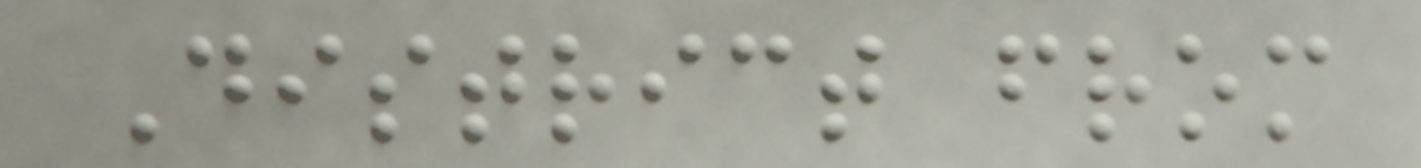District from
